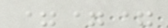===
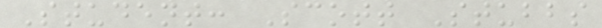Student: Scott Stubbs
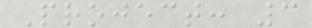Project: 3
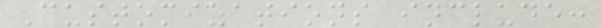Customizations include:
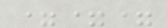===
